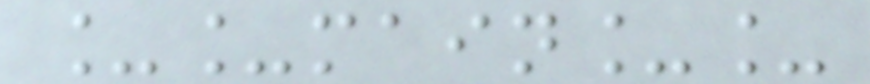__main__
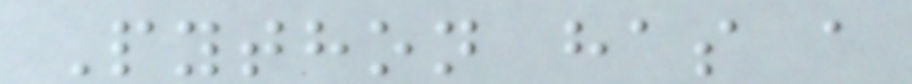Python has a
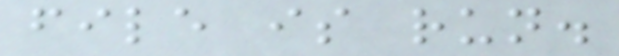file is run.
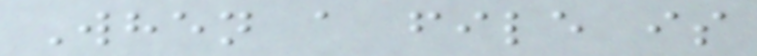When a file is
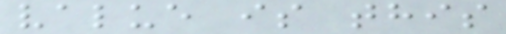value is this
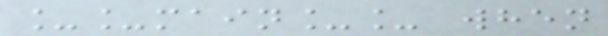__main__ when
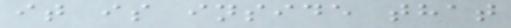it is inside that
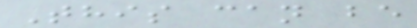This can be
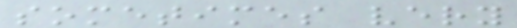sometimes very
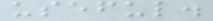useful.
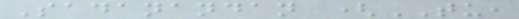Sadanandan (TU,
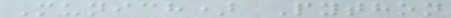Munich) Python
